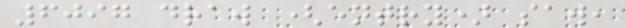6097 draw (entry) saw,
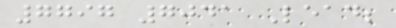7797 7041 Lead;
